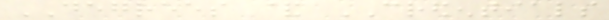DEGREES & CREDENTIALS
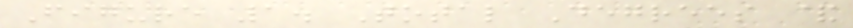Figure 1. Total Degrees &
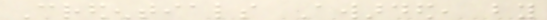Credentials Awarded, by
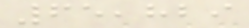65,829
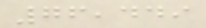76,449
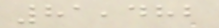81,482
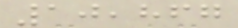10,867
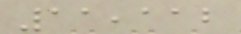11,112
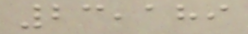23,189
